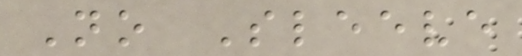No Sleeve
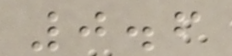0.6
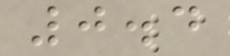0.4
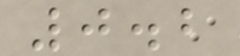0.2
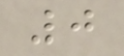0
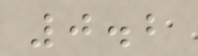0.2
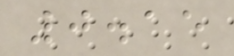0.15
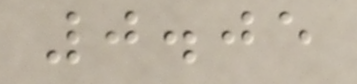0.05
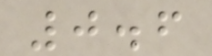0.6
